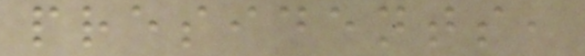presidents,
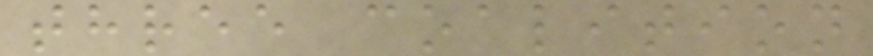three coalition
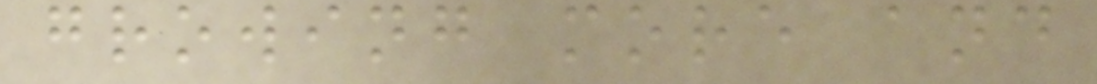growing more and
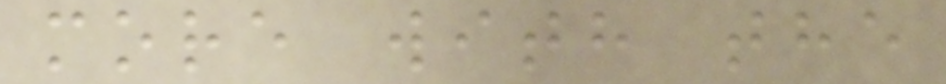more with the
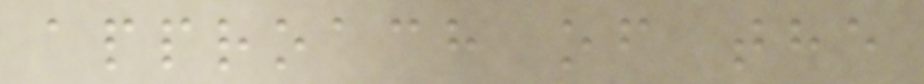approach of the
